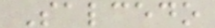Salcedo
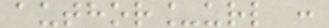author_url :
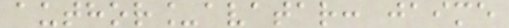author_avatar: jaime
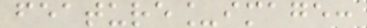feature_image:
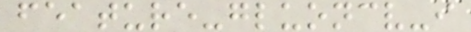feature-gluoncv-i
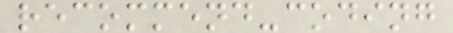recommend-coding
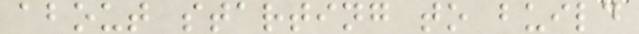about starting to build
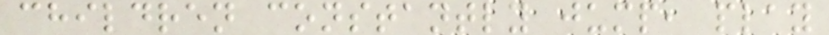children constantly jump, play
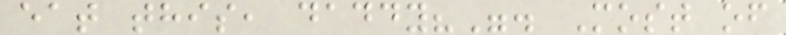eat this, daddy?". Most of
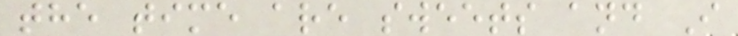the time are sweets and I
